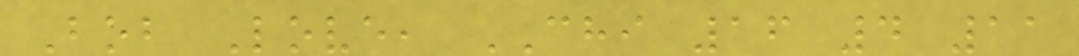Bob Love, CHI 16 4 11
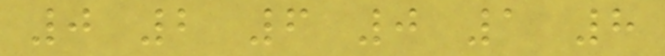0 2 6 0 1 8
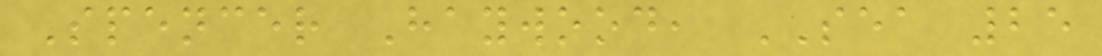Spencer Haywood, SEA 25
